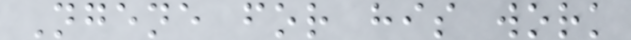Ngene for his work
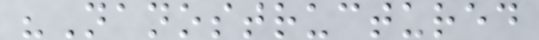"Nanostructured
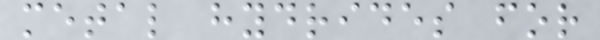metal hydrides for
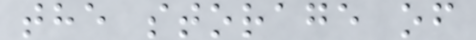the storage of
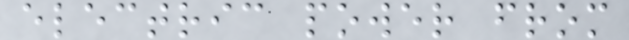electric power from
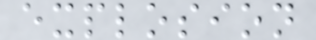explosion
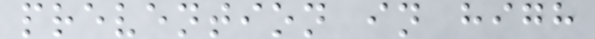prevention in high
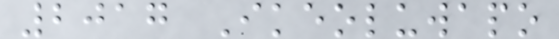2017 Ikeoluwapo
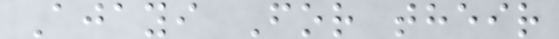Ajayi For their
